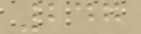247
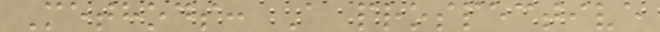Methods: A prospective
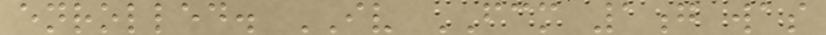enrolled. IV FCM 1g was
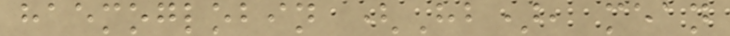haemoglobin (Hb), mean
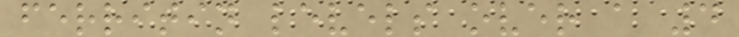ferritin levels over a 4
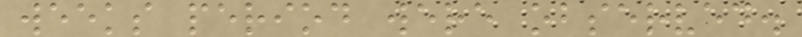weeks period were observed.
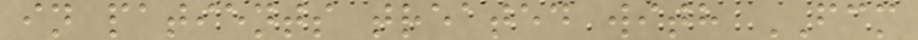in patients treated with FCM
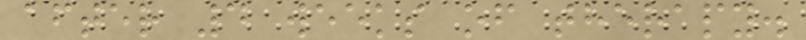after 4 weeks of therapy.
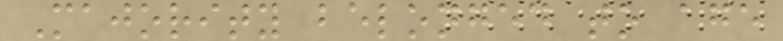Majority belonged to age
